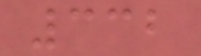332
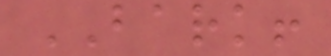BARK!
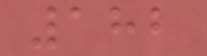182
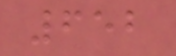652
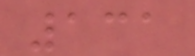131
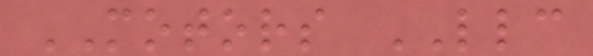MOTORS LLC
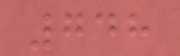748
